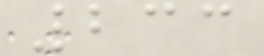233
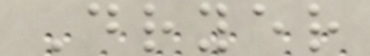Dryer
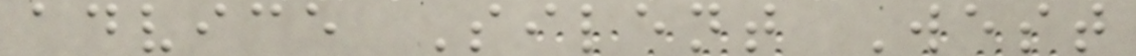advice Silent West
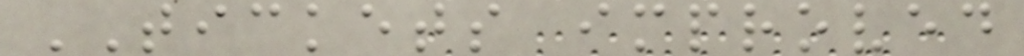TICKETS improved
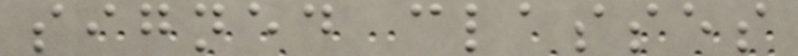signed classes
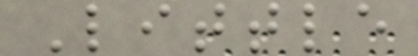Little
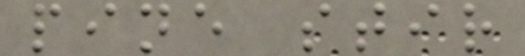pine stir
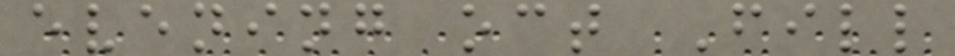evening oct Fill
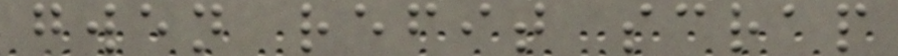gwen refit scrap
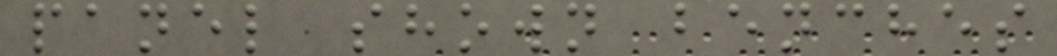panel shown benches
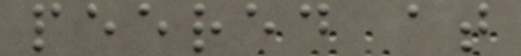peered at
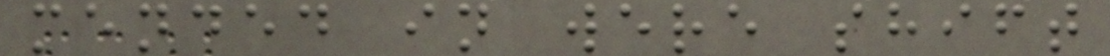mended in were shift
